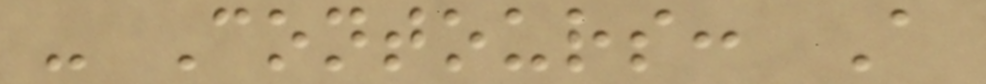- Contours: A
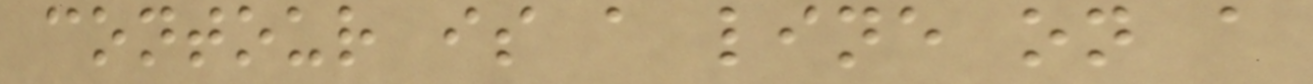contour is a line on a
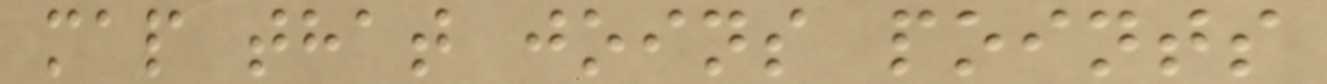map that joins points
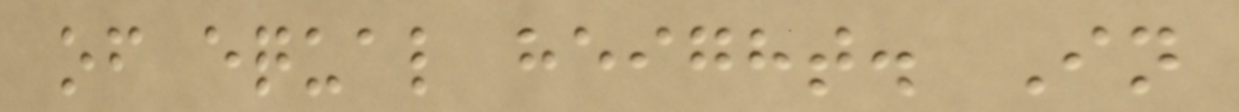of equal height. In
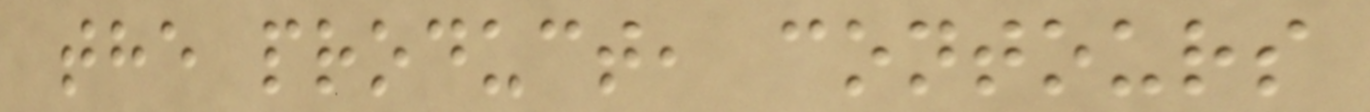the product, contours
